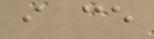i ce
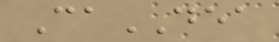CaDEA
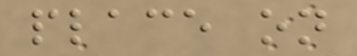place on
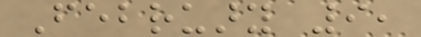February 9,
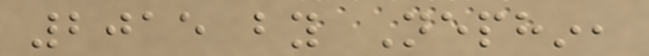2015 by Nephin,
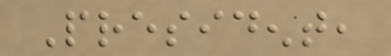President,
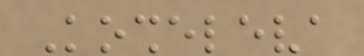Kosheleva
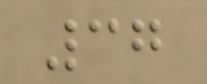37
